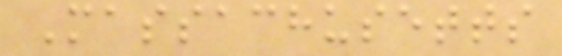Massachusetts
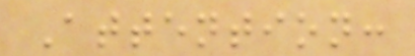Attention:
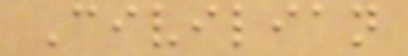Civilian
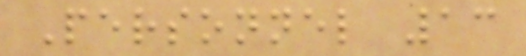Personnel 13
